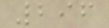296
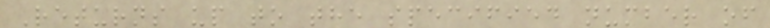Returns up to the specified number of
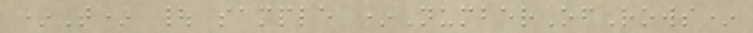*T* | sample *NumberOfRows*
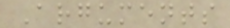Arguments
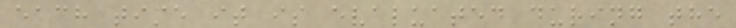each time it is evaluated during the
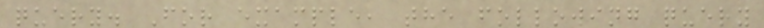query. For example, the following query
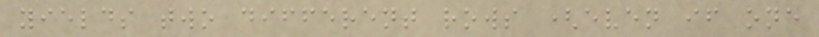yields two different rows (even if one
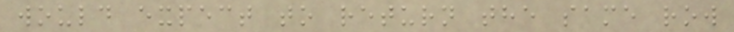would expect to return the same row
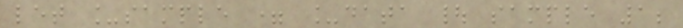let _sample = _data | sample 1;
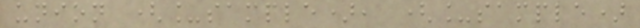union (_sample), (_sample)
